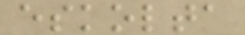eskolta
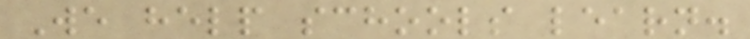We help schools learn.
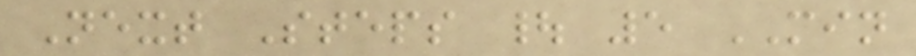Next Steps | 5 MIN
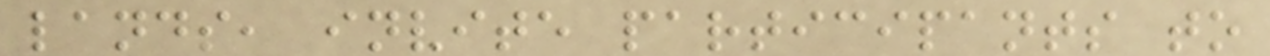lands, invite participants to
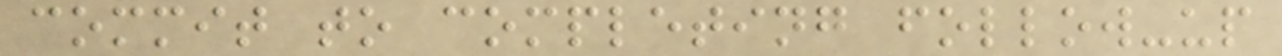commit to completing follow-up
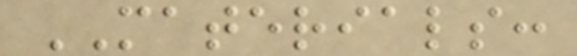MATERIALS:
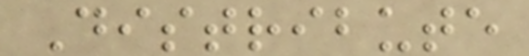Distribute
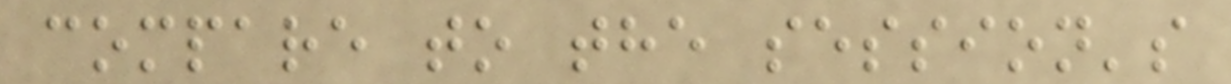compare to the session's
